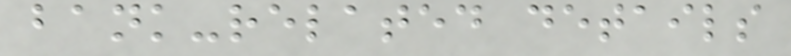bank-related details
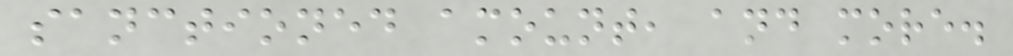sanctioned amount, and more.
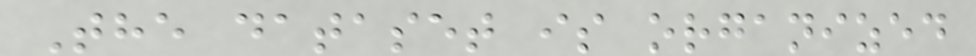The dataset is organized
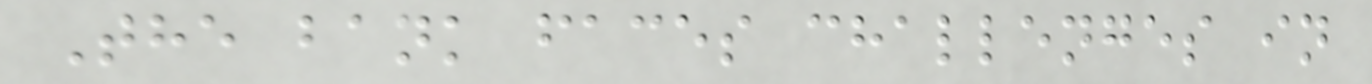The bank faces challenges in
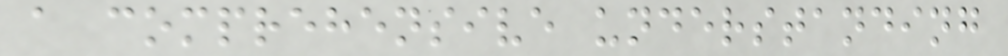a comprehensive understanding
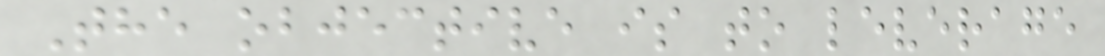The objective is to leverage
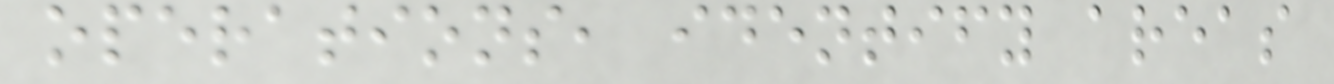operations, identify areas
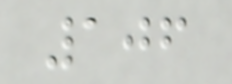106
